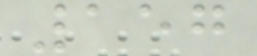157
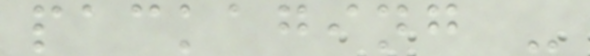packaging -
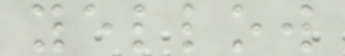yellow
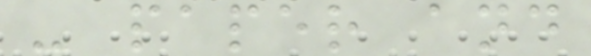- paper and
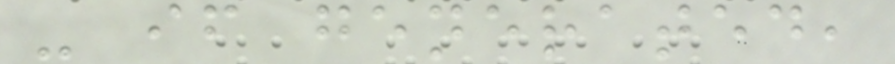- if generated,
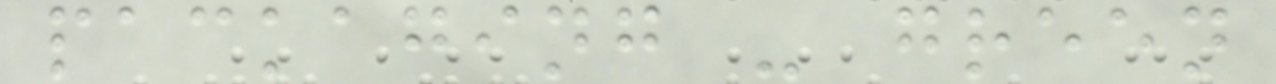packaging - green
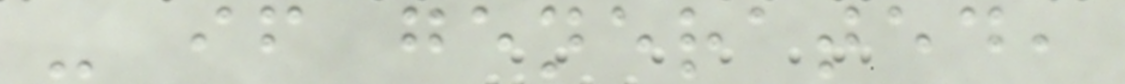- if generated,
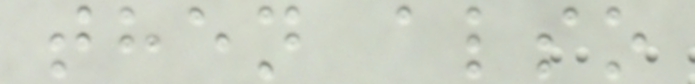then also
